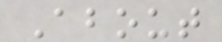About
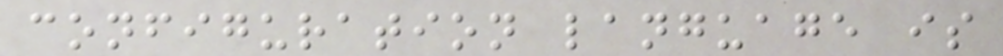configuration language is
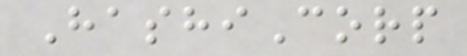HashiCorp
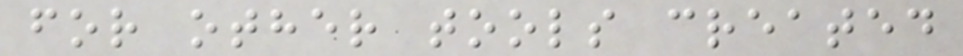for other tools created
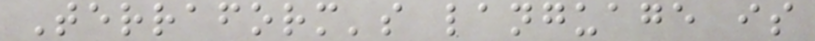Terraform's language is
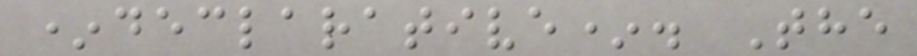*declarative*. The
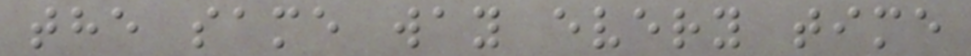the same way every time
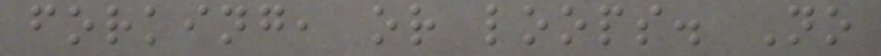forking, or loops. No
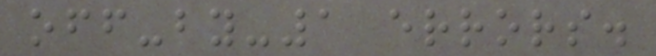off-by-1 errors.
